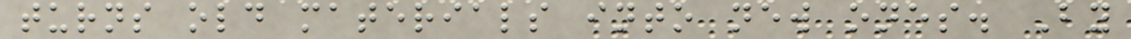turns old materials into new ones. By
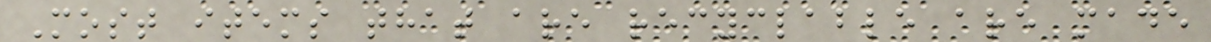Most items that are recyclable are made
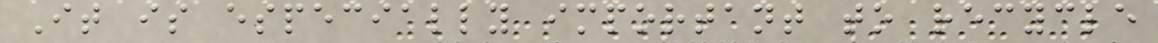It is especially important to recycle
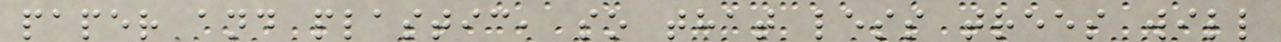paper and plastic, so that less trees will
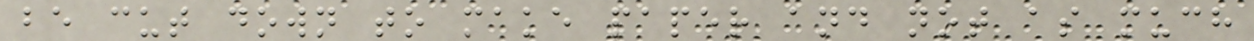be cut down to make paper and not as much
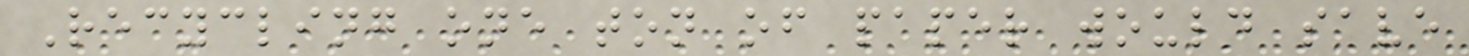Recycling one ton of paper would save
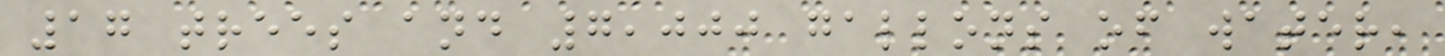17 trees and 7,000 gallons of water,
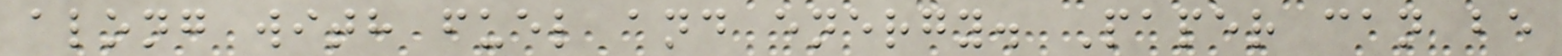along with fuel and energy. Paper can be
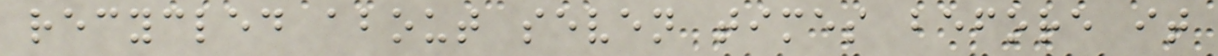recycled about seven times before it
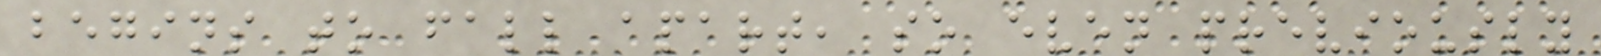begins to fall apart, so even previously
